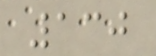130
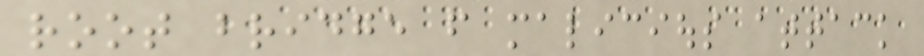root bridge from malicious attack
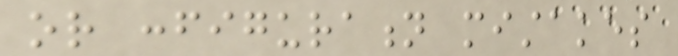or configuration mistakes
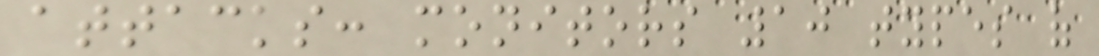attacks: monitors 10 types of
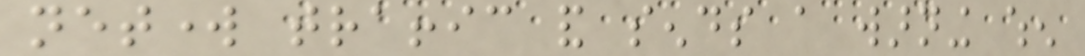network traffic and sends a warning when
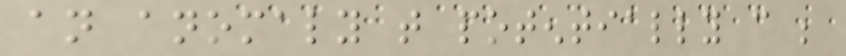an anomaly that potentially can be
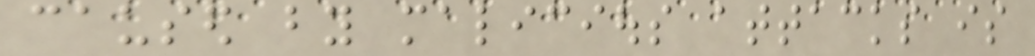caused by malicious attacks is
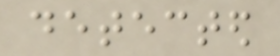detected
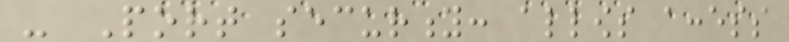- Port security: allows access
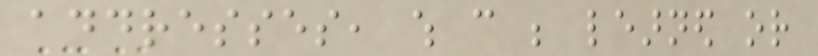addresses, which can be learned or
